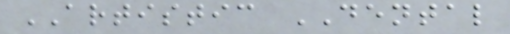ARTISTIC DENTAL
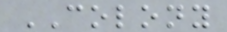COLONY
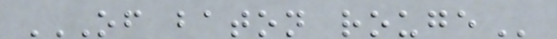OF BATON ROUGE
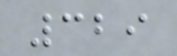329
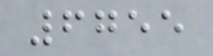6755
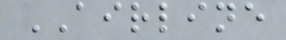AIRLINE
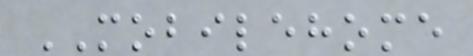MOBILEHOME
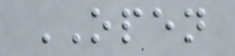OPEN
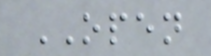OPEN
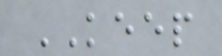KEEP
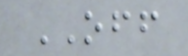OFF
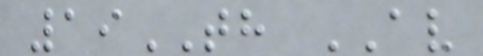19TH AV
